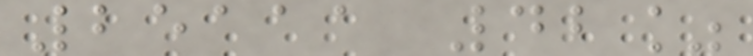25111 42%
